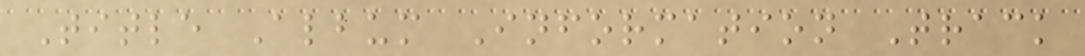Title Album Information Track
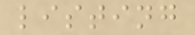listing
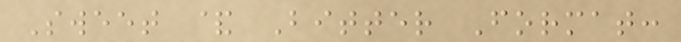Sweet & Bitter Format:
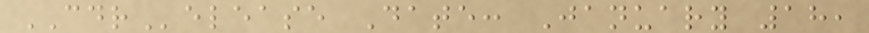CDRelease Date: January 18,
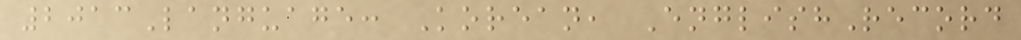2013Language: Korean, EnglishRecord
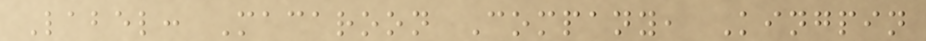Label: Macaroon Company, Kingpin
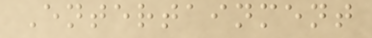Entertainment
